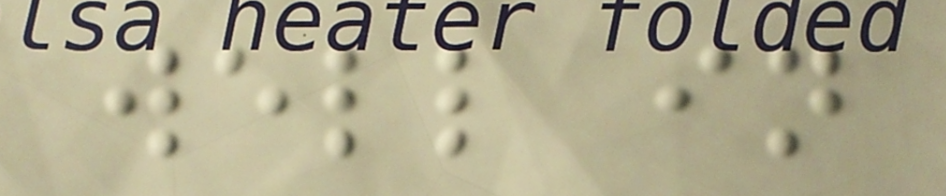well in
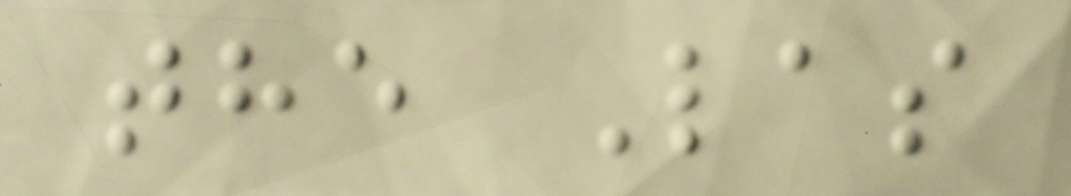the Las
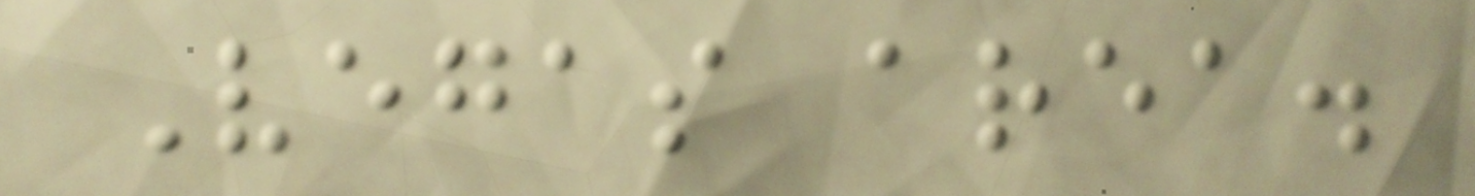Vegas area.
